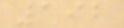192
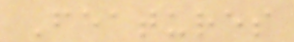Features
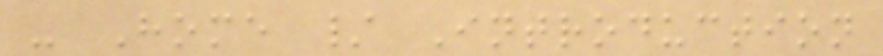- Home / Introduction
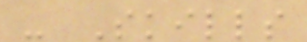- Skills
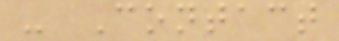- Contact
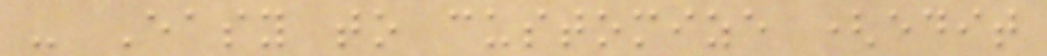- Easy to customize (edit
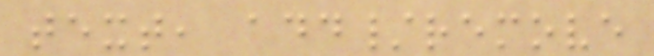text, add/remove
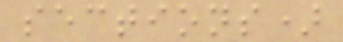sections)
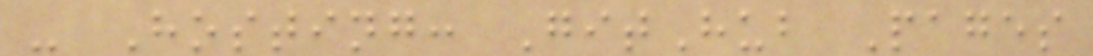- Hosting: GitHub Pages
